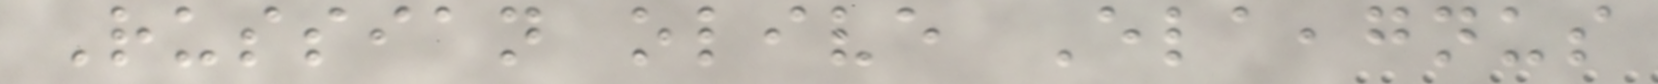Russian olive Elaeagnus
